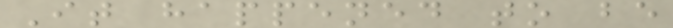It happened to be
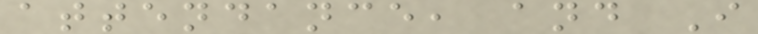attendance, and I
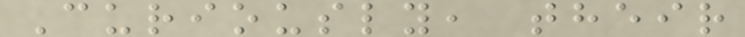Curiously, their
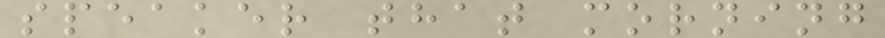speaker that morning
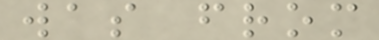was from
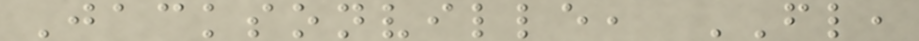Jacksonville, FL,
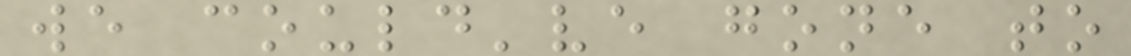we could've gone to
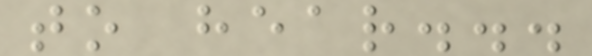to hear...
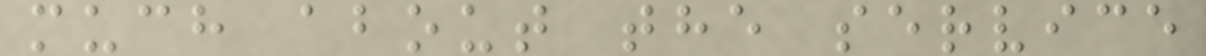much about the service
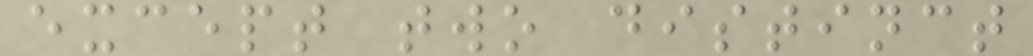except two distinct
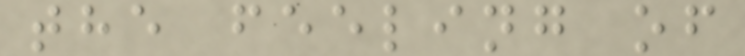the feeling of
